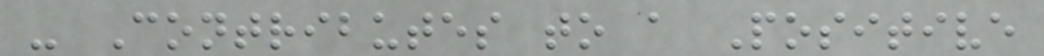- Contributes to a Positive
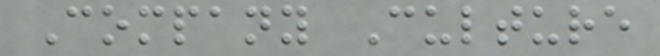Company Culture
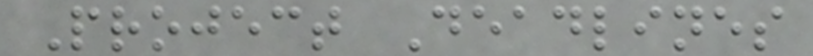Project Deadlines
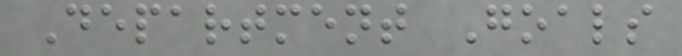Department Goals
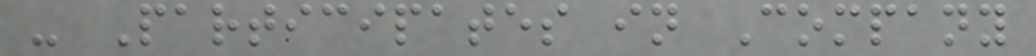- Participates in Company
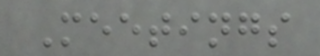Meetings
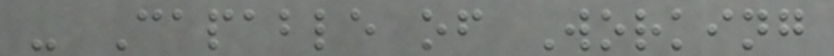- Capable of Working
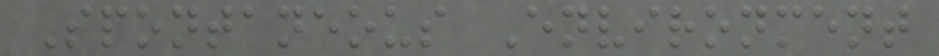Spontaneous Environment
